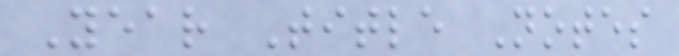Year Title Notes
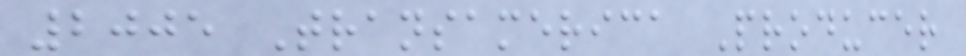2005 Transamerica Producer
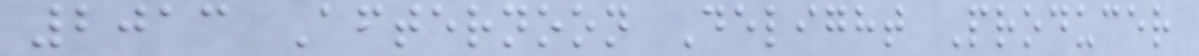2013 Afternoon Delight Producer
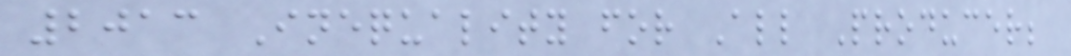2013 Inequality for All Producer;
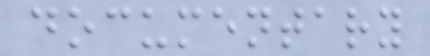documentary
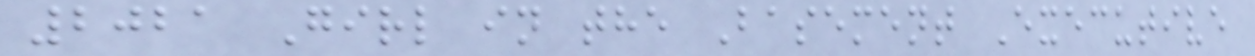2021 Girl in the Basement Executive
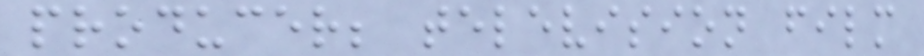producer; television film
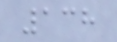138
